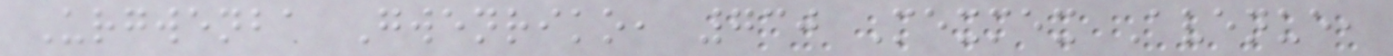Urgwenba Gwenriko, 730 Mexmex Avenue,
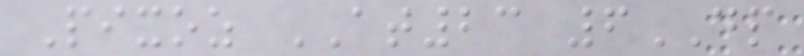Pixoz AT23 6DP
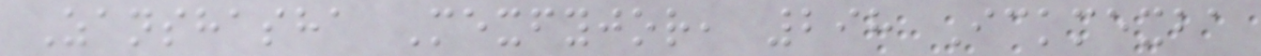Zanshasha Mexfyjor, 298 Ickmexba
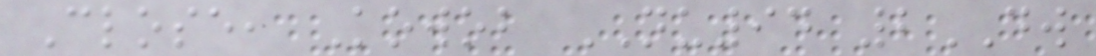Close, Kowob NU94 2DW
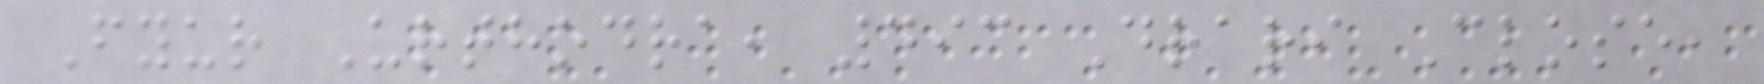Fyur Urthodra, 493 Drari Close,
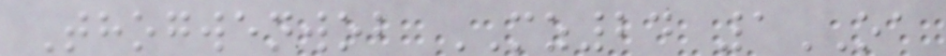Thogwenwob MZ24 1OA
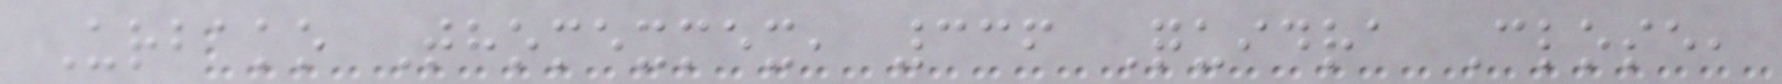Urbako Thomexmex, 336 Quidra Close,
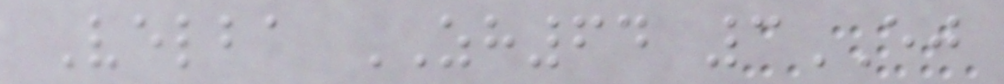Velba ZH64 3EJ
